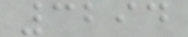3294
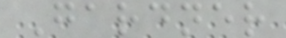Gardner
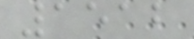1512
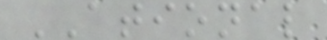ATIONAL
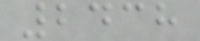2438
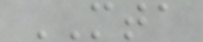MTA
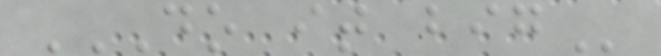DO IT BIG
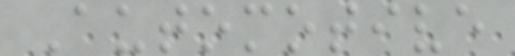Automotive
